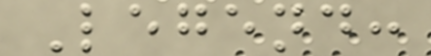Legend:
